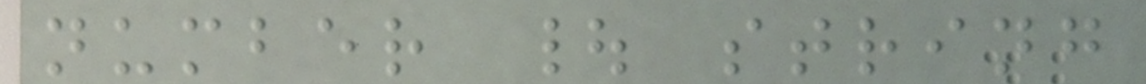number | string
